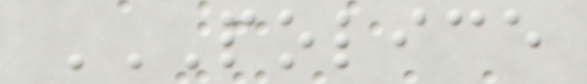POLICE
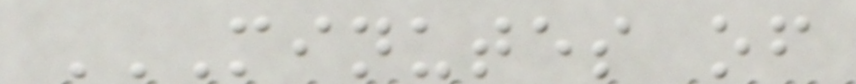MINUTES OF
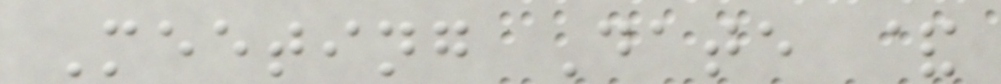Meeting Date &
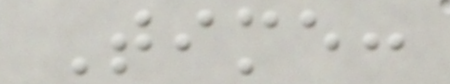Time:
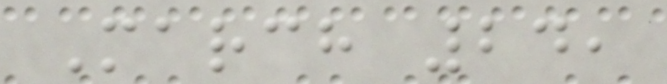March 24,
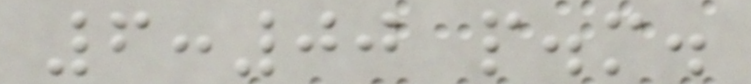6:00 p.m.
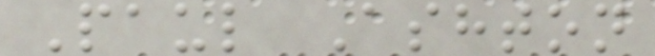Paul Ashton
